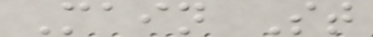Main St
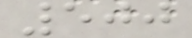500
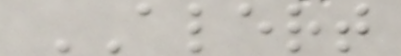ALERT
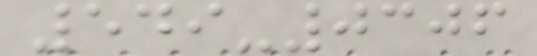549-0306
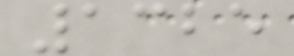1325
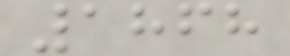1868
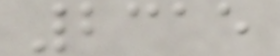2315
